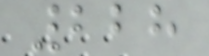228
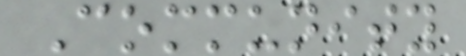Community
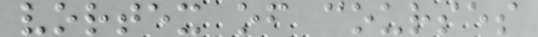vortex of courses
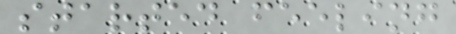started feeling
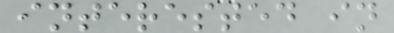interested in
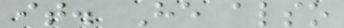it. He also
